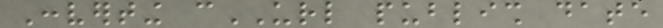Converting cURL publish date
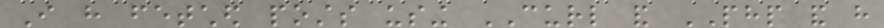I have fetched posts using CURL and PHP and have
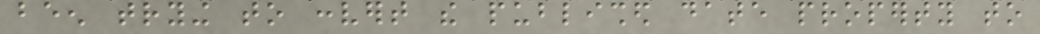been trying to convert the published date property to
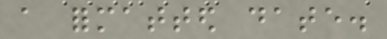a formatted date.
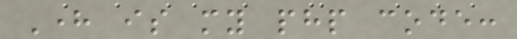Here is my php code:
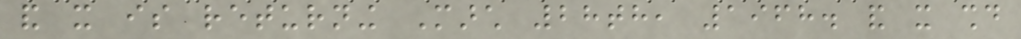and it is returning March 28th, 1968. and it should
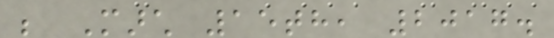be March 15th, 2017.
